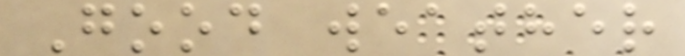Good weather
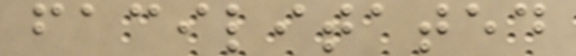facilitated
